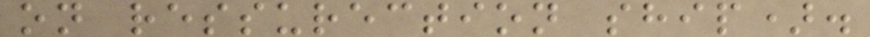on ressurection ship).
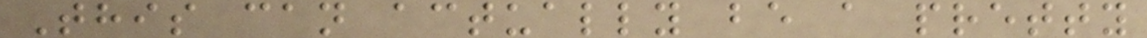This can actually be a pretty
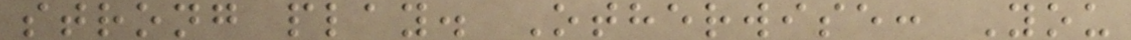strong play. Otherwise: You
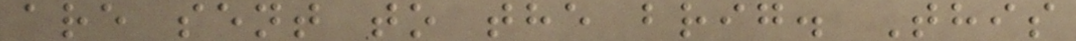are sent to the brig. This
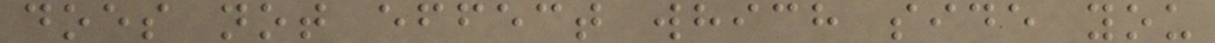does not effect which side you
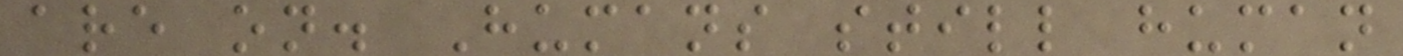are on. Humans still human
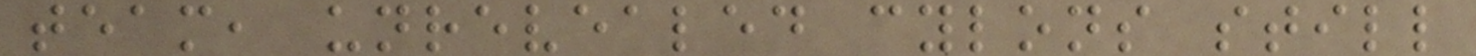team, unrevealed cylons still
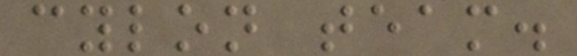cylon team.
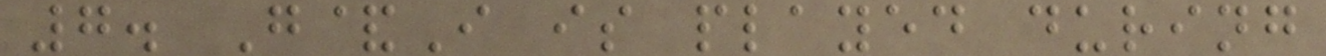7. G&I is played during
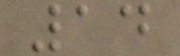14
